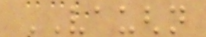VAUGHN
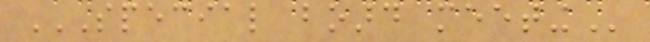SPECIAL BOARD MEETING
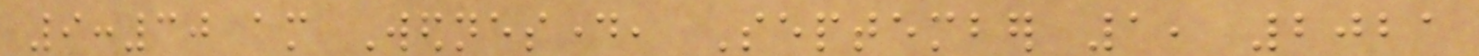9:30 am Wednesday, September 1, 2021
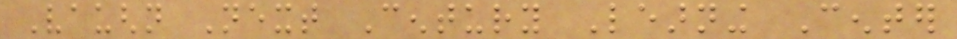Vaughn Next Century Learning Center
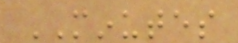MINUTES
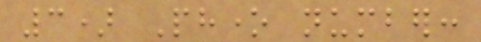3) Phone number:
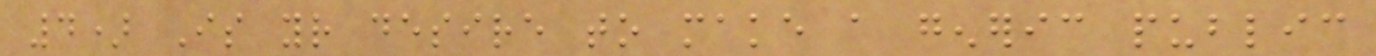4) Is your desire to make a generic public
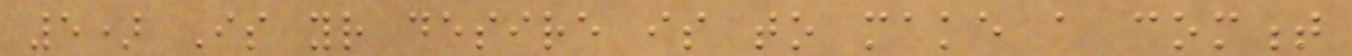5) Is your desire is to make a comment
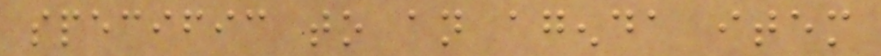specific to an agenda item
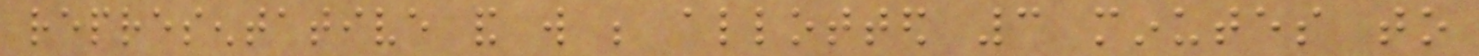representative and will be allotted 3 minutes to
